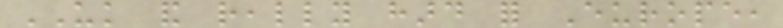UK and really hard for Europe,
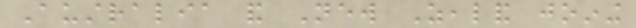Australia and New Zealand joining
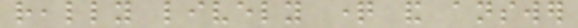really lively question and answer
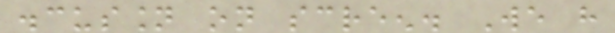discussion on screen. We have
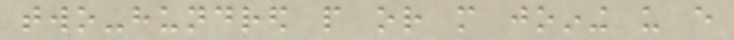two-hundred people or more joining us every
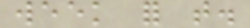week for that.
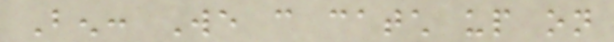Ben: We can catch up on
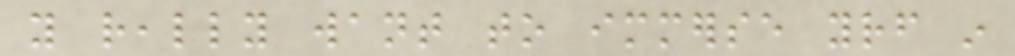you really want to immerse yourself in
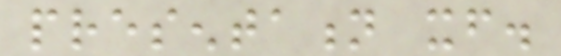presentation itself.
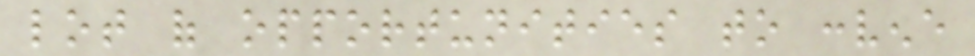lot of opportunities to convene
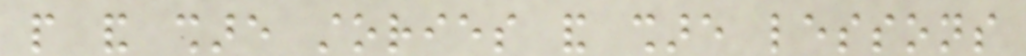people and share stories and share lessons
